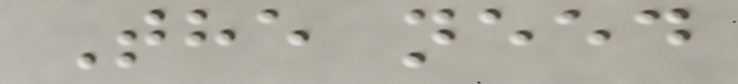The need
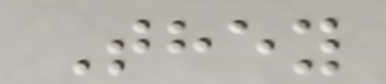They
